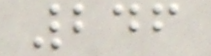246
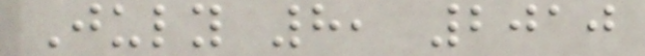July 8, 2010
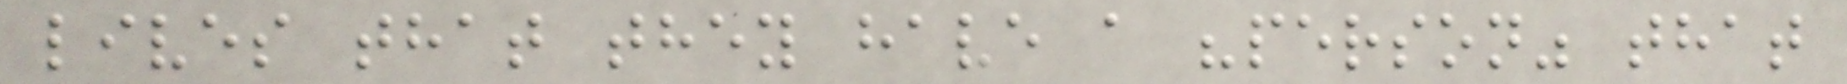lives that they have a "person" that
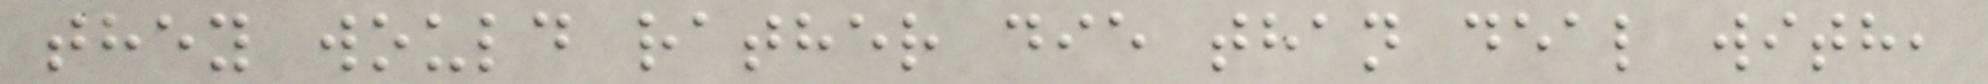they would rather die than deal with,
